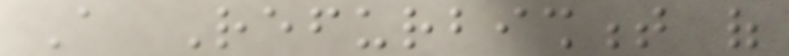A Refurbishment of
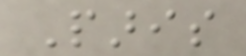Paris
